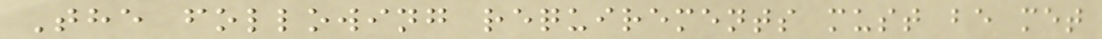The following requirements must be met
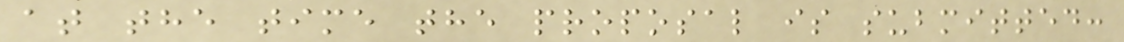at the time the proposal is submitted:
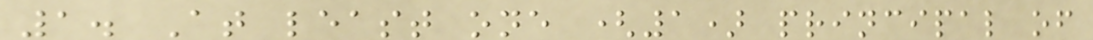1. At least one (1) principal of
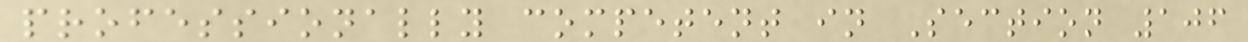professionally competent in Section 106
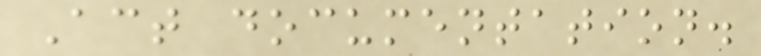Act documentation.
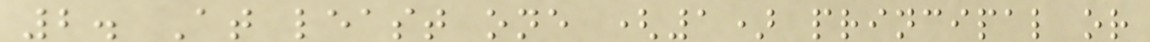2. At least one (1) principal or
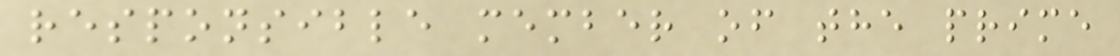responsible member of the prime
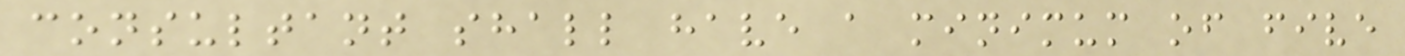consultant shall have a minimum of five
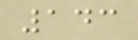143
